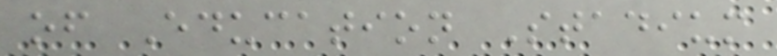of Education Stadium
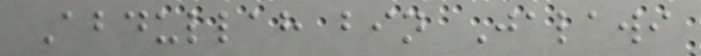Abdullah bin Jalawi
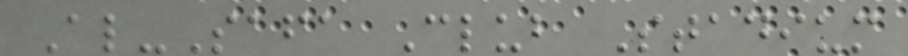Al-Safa Club Stadium
